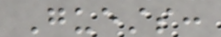Guests:
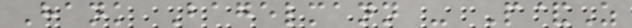Hank Bagelmann - P&Z
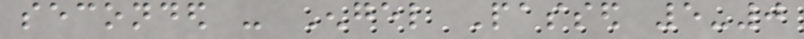seconded - Engel Passed 5-0
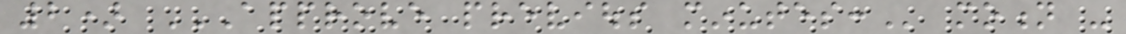2) APPROVE PREVIOUS MINUTES: motion -
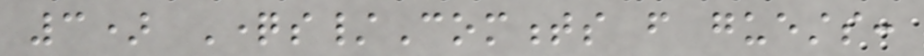3) Questions/Comments from guests:
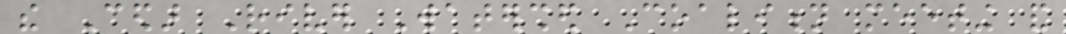the Cedar River Watershed Coalition meeting and
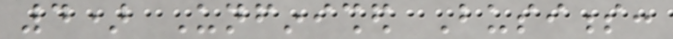4) Unfinished Business:
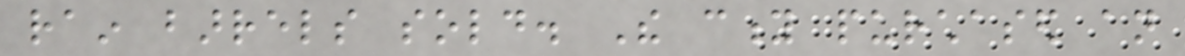rain barrels sold. The city purchased an
